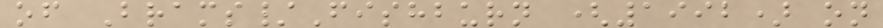of Brams/Fishburn (1992) on
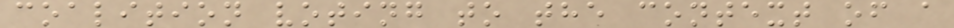coalition voting to the context of a
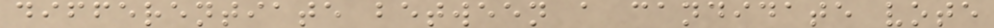differentiate between a candidate vote
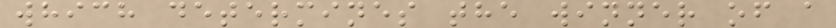which determines the winner of a
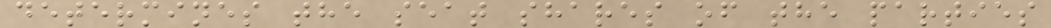determines the seat shares of the parties
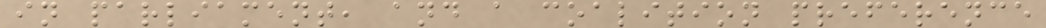in parliament, and a coalition preference
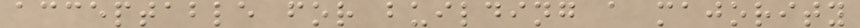acceptable for building a majority
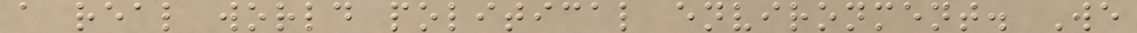a real world political environment. We
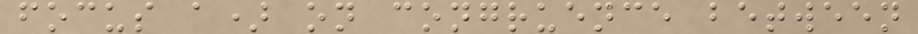focus a) on congruence between
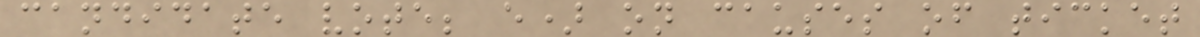candidate vote; e) on causes of ticket
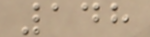148
